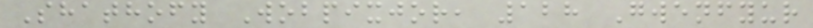Shathofy Wobpixjor, 128 Gwenfyur
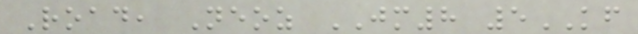Road, Neoz JM8 5KF
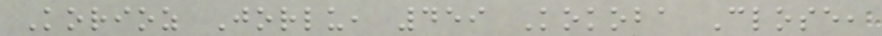Korioz Jorlu, 459 Kokoba Close,
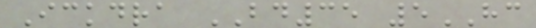Ickdra BD35 5HC
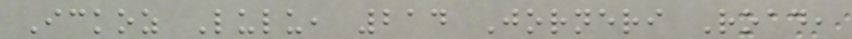Ickoz Lulu, 214 Jorneri Road,
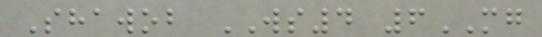Shawob WS4 6MG
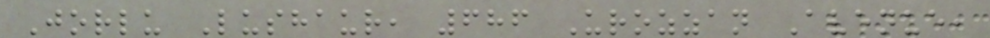Jorlu Lushaur, 686 Urozzan Avenue,
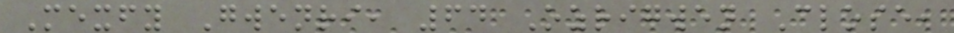Mexfy Gwenri, 64 Ozrigwen Close,
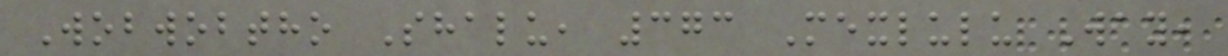Wobwobtho Shalu, 373 Mexlulu Way,
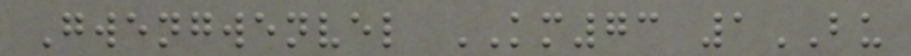Gwengwenvel KM73 1BU
